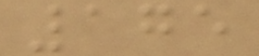175
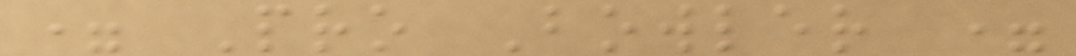= Pro Bowler =
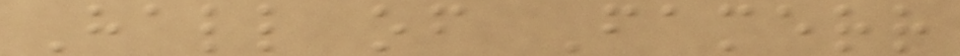Hall of Famerr
